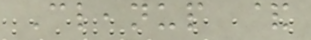Cleanup &
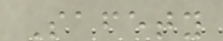Safety
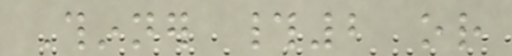Thinner #2 or
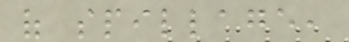of spillage,
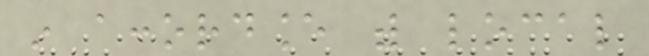in accordance with local
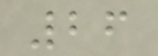26
